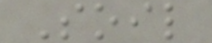Soil
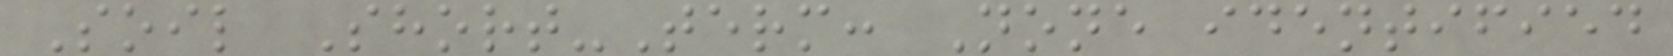Soil Short-Term: None identified
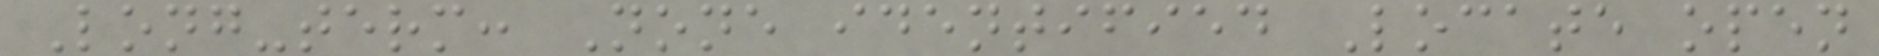Long-term: None identified Locate open
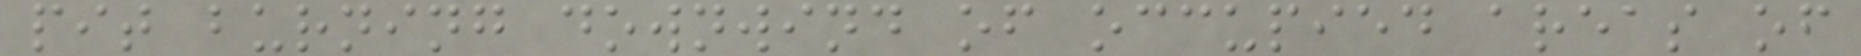pit burning downwind of occupied areas of
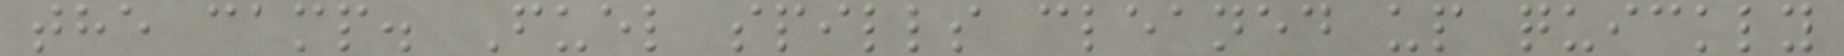the camp. Fuel spills cleaned up quickly
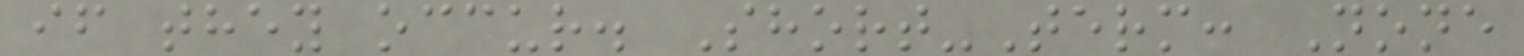if they occur. Short-Term: None
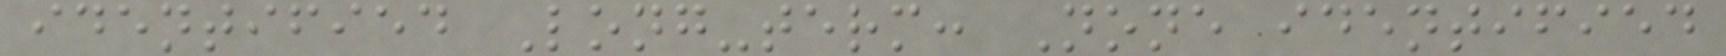identified Long-term: None identified
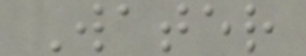Water
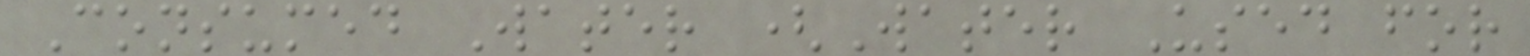Consumed Water (Water Used for
